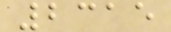2315
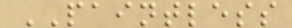PAINTLESS
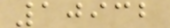10932
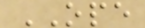OPE
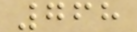768
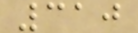310
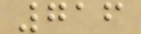716
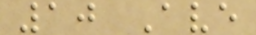10 Ave
